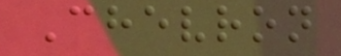Chevron
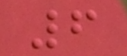6
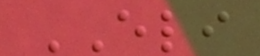ELI
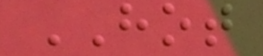HOT
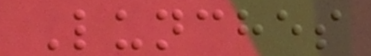Lunches
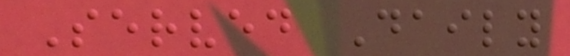Served Daily
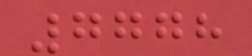7778
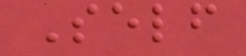Self
